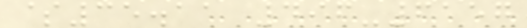$35.11 496-6157
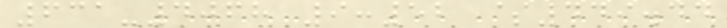631-4068 9:52 $449.44
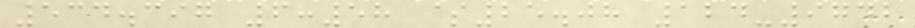534.397 6:58 $25.08 124-9742
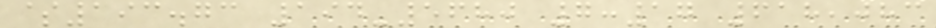$193.73 194-5680 7:17 618,083
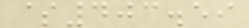$403.59
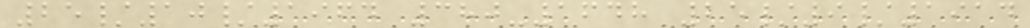25/10/1964 380-1648 25/9/1914
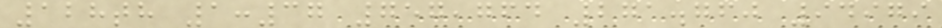128th 1:37 757,764 271.760 94979
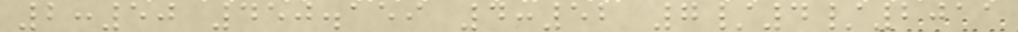2:50 450.159 4:52 7/4/2011
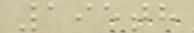195th
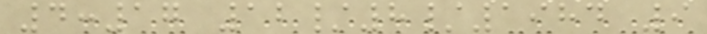4:17 12/8/1984 9
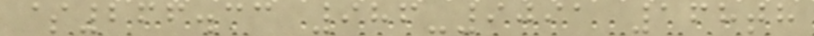$266.33 986-9091 168th
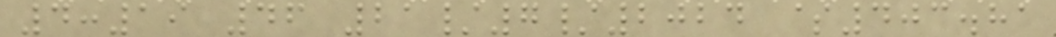4:19 46 21/7/2024 $403.81
